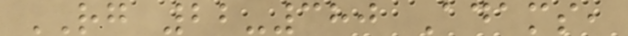RG 22-380 Adams,
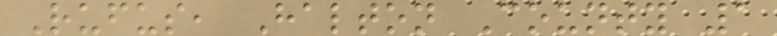Rufus, Halton County 1
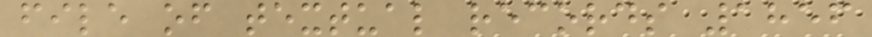file of textual records 1856
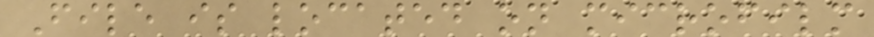File is located on microfilm
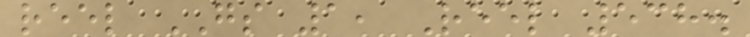reel GS 1, Reel 538.
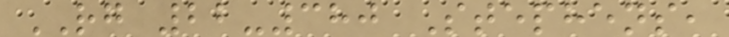RG 22-380 Stephens,
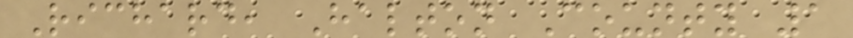Richard, Halton County 1
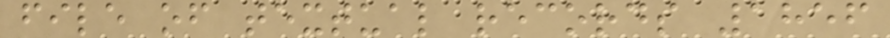file of textual records 1856
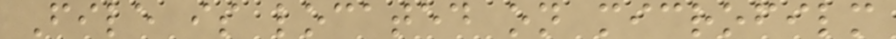File is located on microfilm
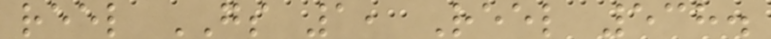reel GS 1, Reel 538.
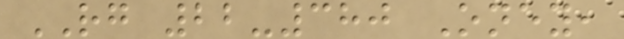RG 22-380 Oney,
